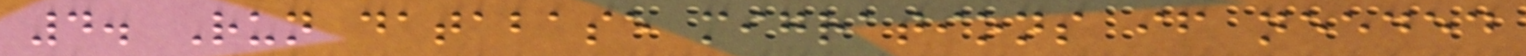4. Run database migrations if needed
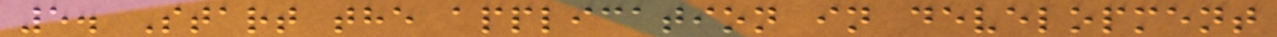5. Start the application in development
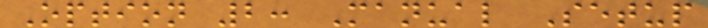Option 2: Manual Setup
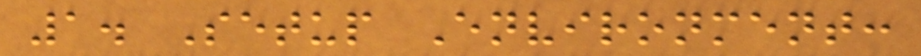1. Setup Environment:
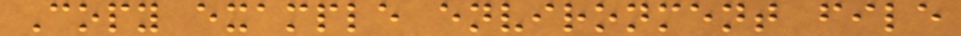Copy example environment file
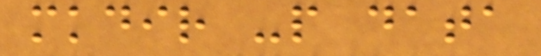mkdir -p data
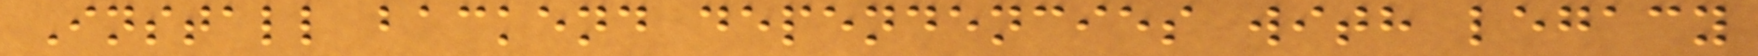Install backend dependencies with legacy
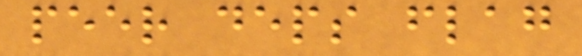peer deps flag
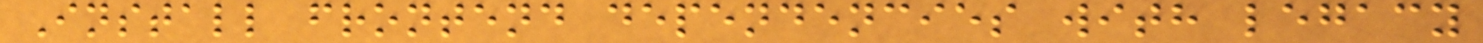Install frontend dependencies with legacy
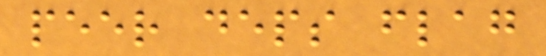peer deps flag
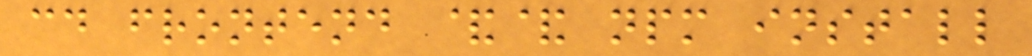cd frontend && npm install
